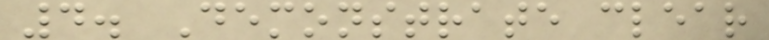4. Demonstrate clear
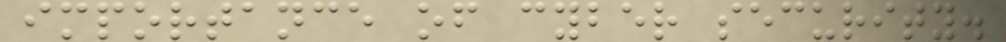importance of cyber security.
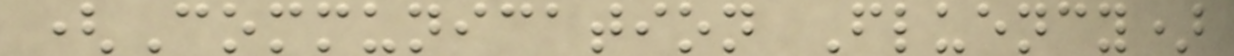(Communication Fluency)
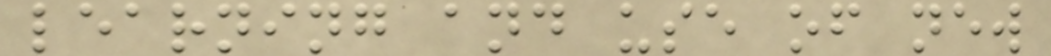learning and use of new
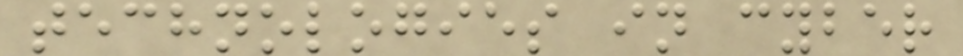technologies in cyber
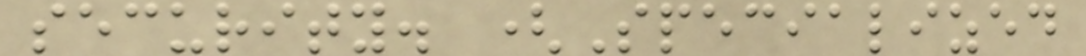security. (Specialized
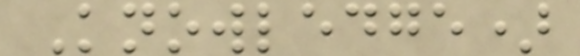Knowledge)
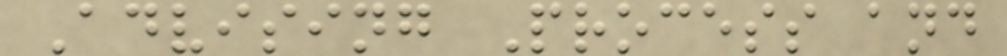Advising Process and
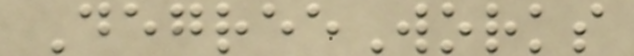DegreeWorks
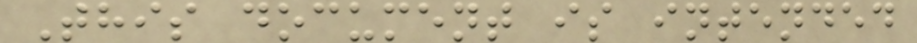This document is intended
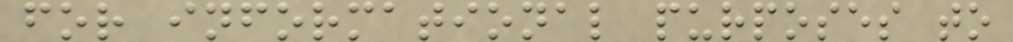for informational purposes to
